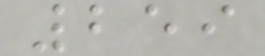259
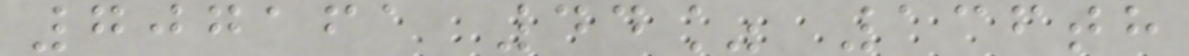707161 44% 136th
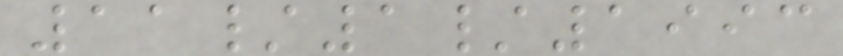11/1/1993
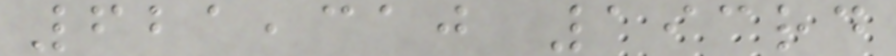621,310 193rd
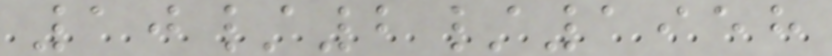10/2/1958
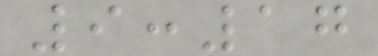9:17
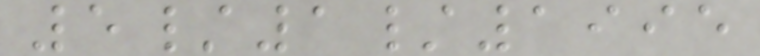5/1/1995
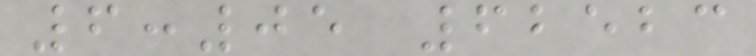6:05 62523
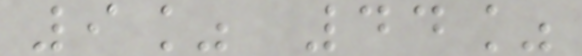9% 44%
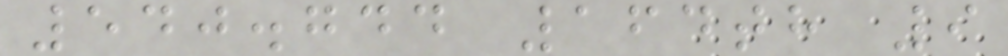540.744 164th 9
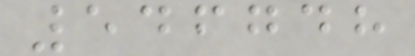546748
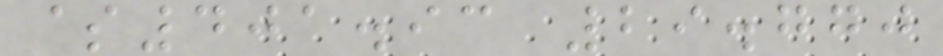$401.93 29.770
